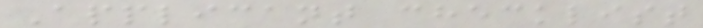Applicant checklist
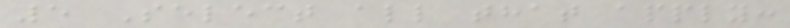5 Select all that apply:
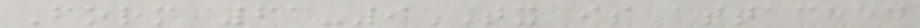Form 61-9TX is attached
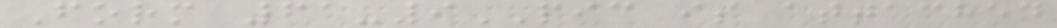Form 61-9PIC is attached
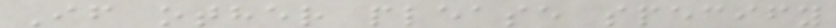If other please specify
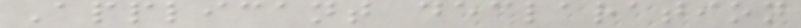Applicant declaration
